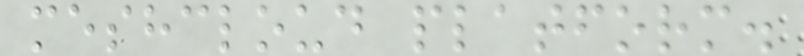meshcloud platform.
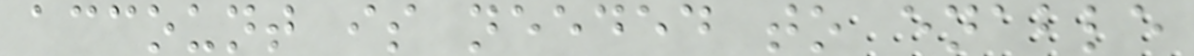account is needed to enable
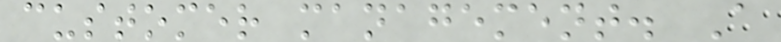customer management. A
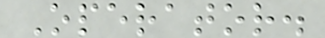Operator.
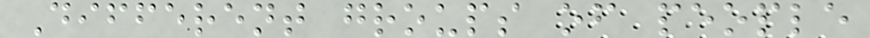Different groups of people
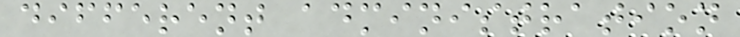different administration
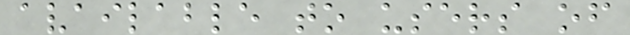available to users of
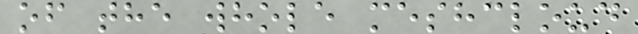of the whole meshcloud
